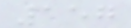157
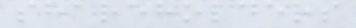shareholders
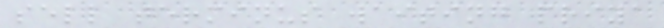sell terminus waiting priya
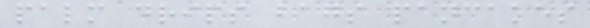palm drips bags pancakes
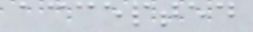accepted
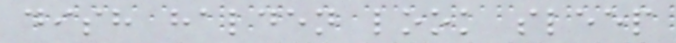dish halden look sleep
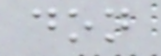don
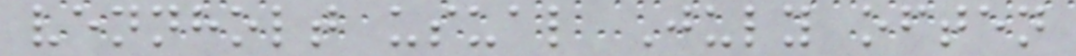vennholt usual July often
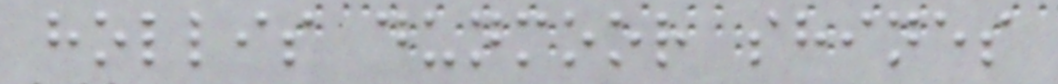hollis dunmoor shines
